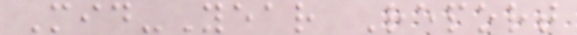Mid-Year Report
